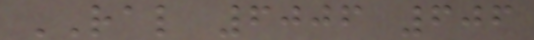RAL 6006 606
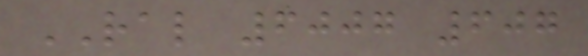RAL 6007 607
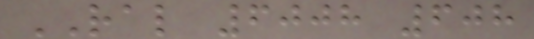RAL 6008 608
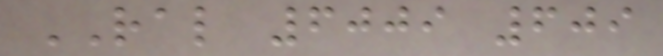RAL 6009 609
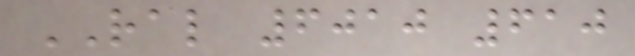RAL 6010 610
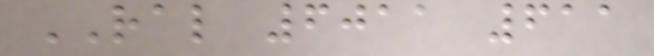RAL 6011 611
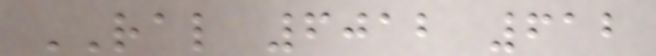RAL 6012 612
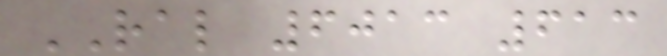RAL 6013 613
